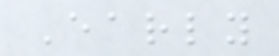Early
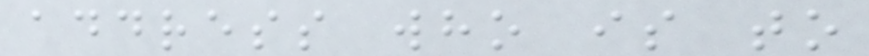address who is to
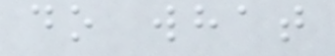do what
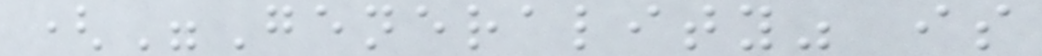("Generality" is
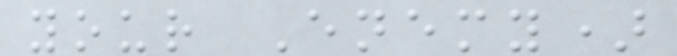your Enemy)
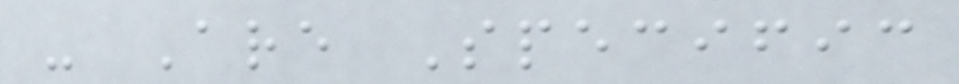- Are Specific
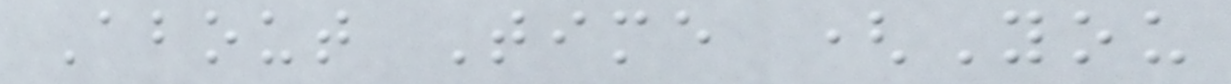About Time (You
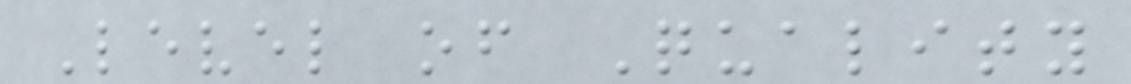Level of Quality
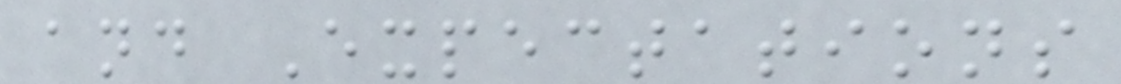and Expectations
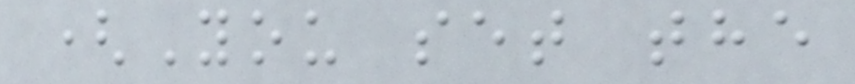(You set the
